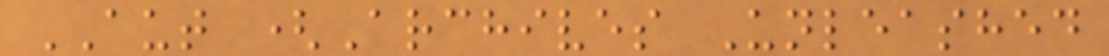AUT (Archives Unleashed
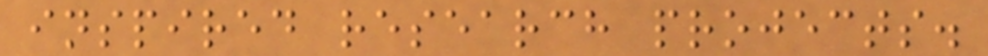inspired research projects.
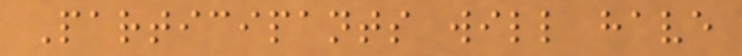Participants will have
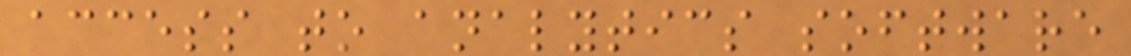access to analytics software
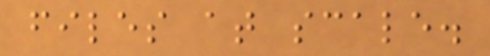files at scale.
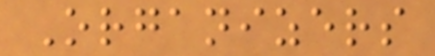Organizers
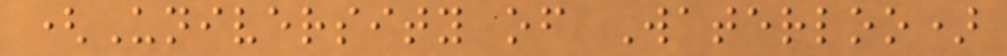(University of Waterloo)
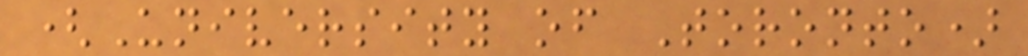(University of Toronto)
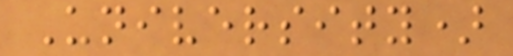University)
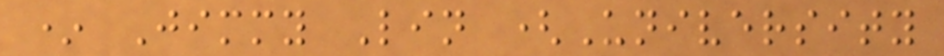* Jimmy Lin (University
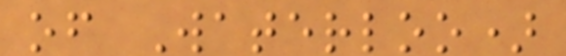of Waterloo)
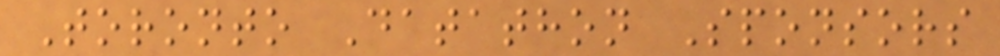Toronto Datathon Sponsors
